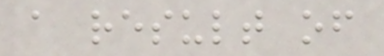a result of
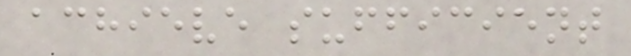achieve sufficient
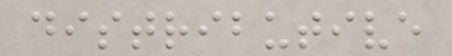distributive
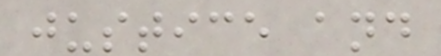justice and
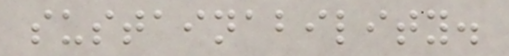sustainability.
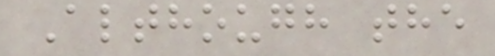Although the
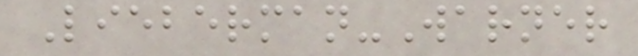Lieberman-Warner
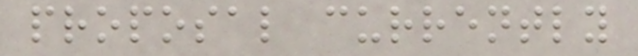proposal currently
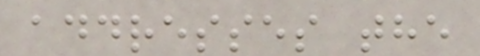addresses the
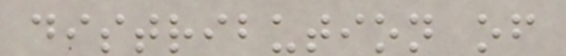distribution of
